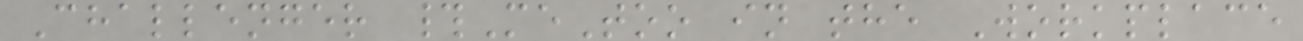Challenger #MeToo in the Workplace
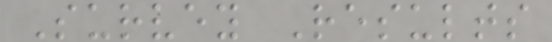Survey Results
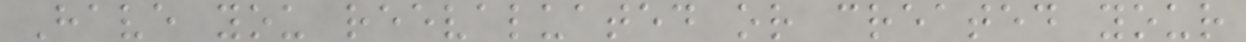Have you reevaluated or created your
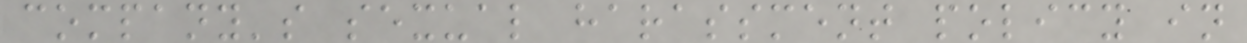company's sexual harassment policy in
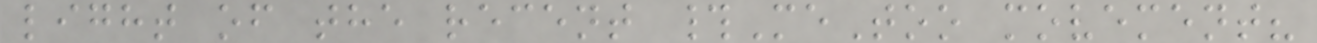light of the recent #MeToo movement?
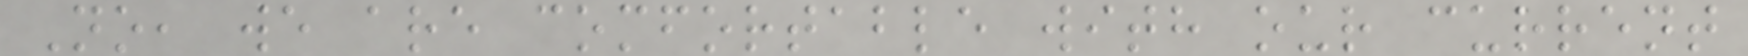No, we are comfortable with our current
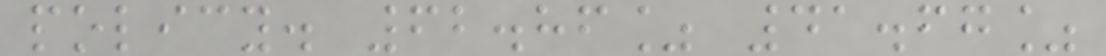policy. 62.86% 41.67%
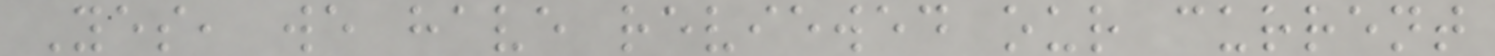Yes, we have reviewed our current
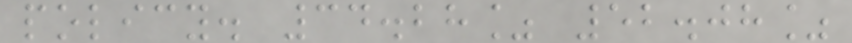policy. 34.28% 52.08%
